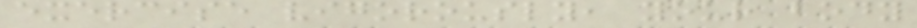exercise vigorously, your body
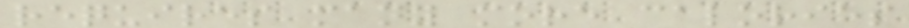requires many more calories
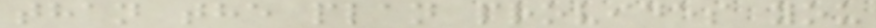than the plan provides you
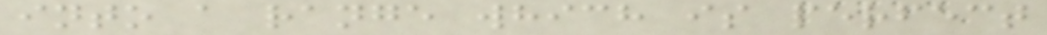into a range which is perfect
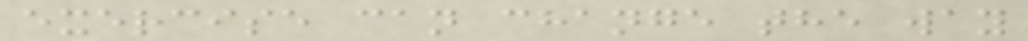exercise can change the way
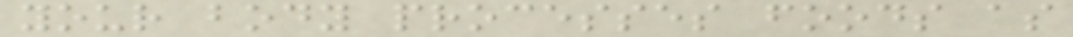your body processes foods as
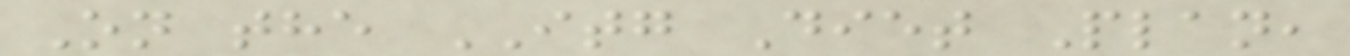On the ITG Diet Plan,
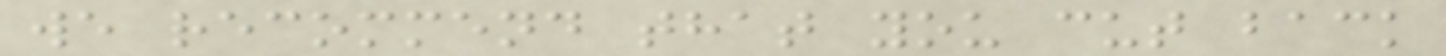we recommend that you cut back
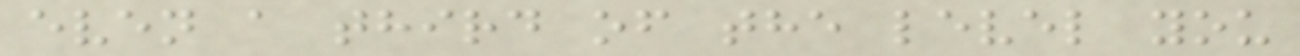even a third of the level you
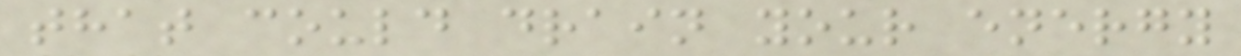that could drain your energy
